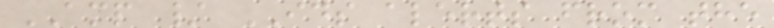AMP / IDS alerts from the
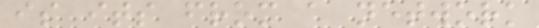is its from a network
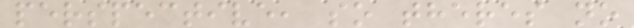perspective, so theres no
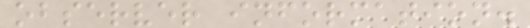observer information.
